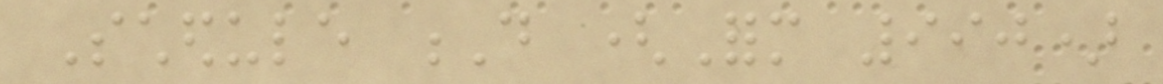Schedule D (Form 990)
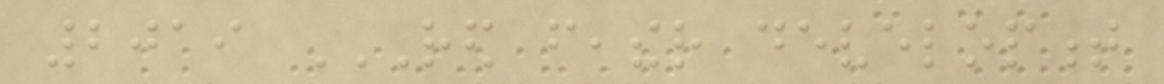2019 RED FEATHER DEVELOPMENT
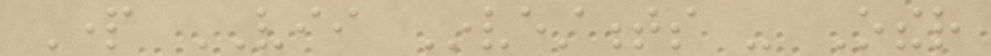Part VII Investments - Other
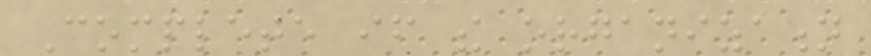Complete if the organization
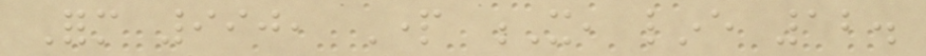Form 990, Part X, line 12.
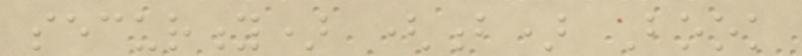security) (b) Book
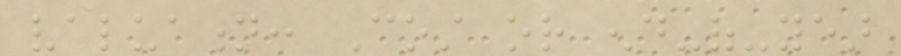valuation: Cost or end-of-year
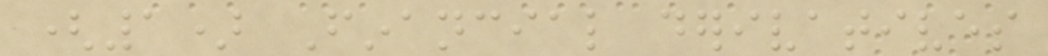(1) Financial derivatives
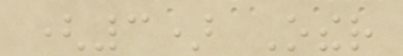(3) Other
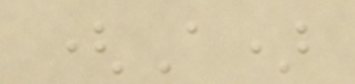(A)
